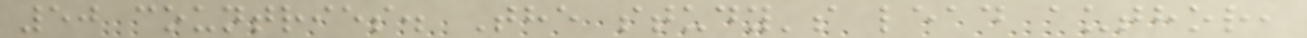50 countries. The study's lead author,
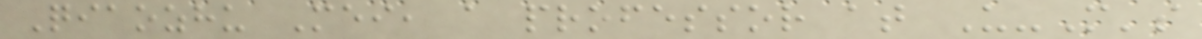Qiaozhu Mei, a professor at U-M's
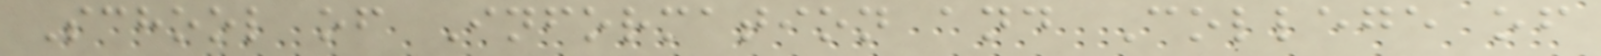School of Information and College of
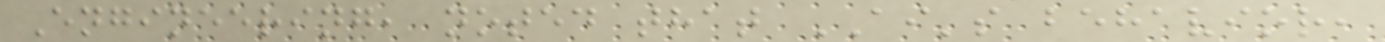Engineering, noted that AI's behavior,
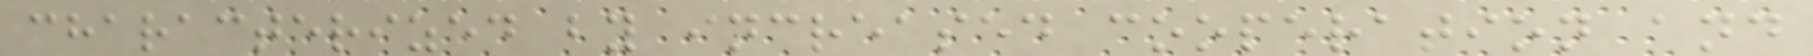characterized by increased cooperation and
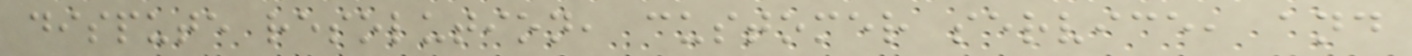dispute resolution, customer service, and
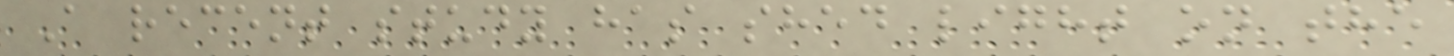A recent study has shed light on the
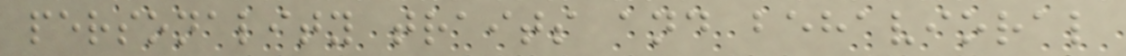personality traits and behavioral
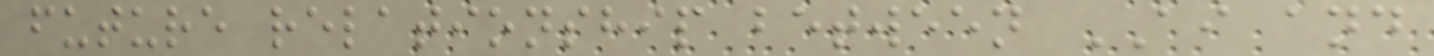future relationship between AI and
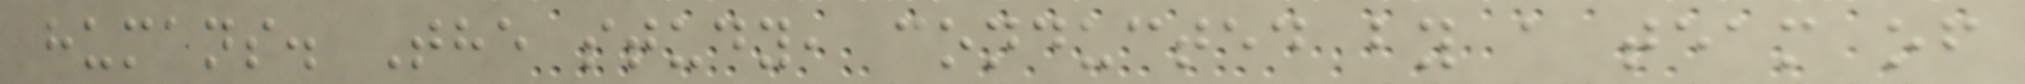humans. The study, conducted by a team of
